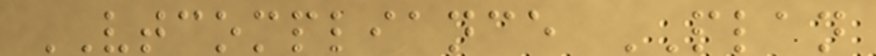VTCOMPLIANCE PLAN
